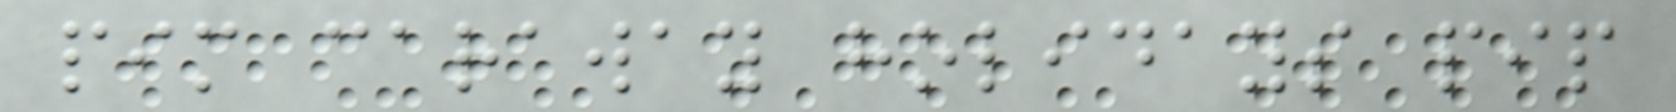pim caraway holidays pip
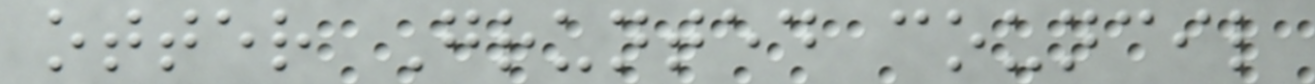otter Grunted council
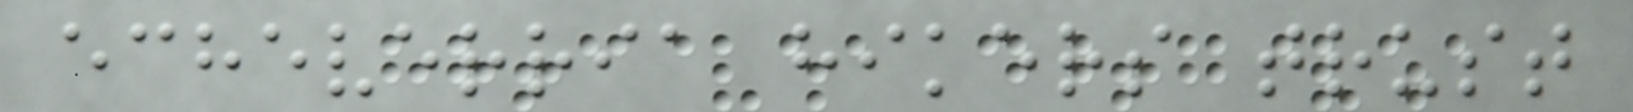echeverria hikers trust
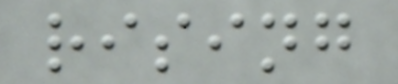rising
